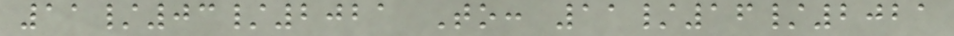11/03/2021 To: 11/16/2021
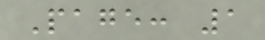Page: 1
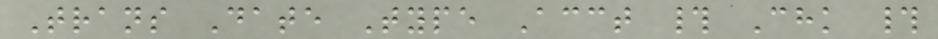Trans Date Type Acct # Chk #
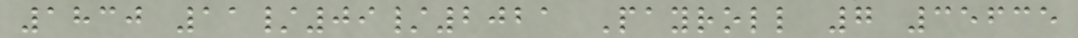1830 11/09/2021 Payroll 7 35635
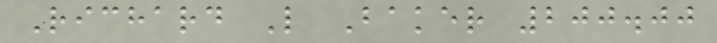Richard L Baker 200.00
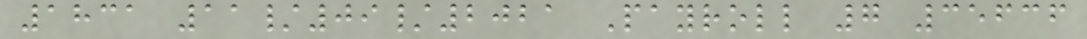1831 11/09/2021 Payroll 7 35636
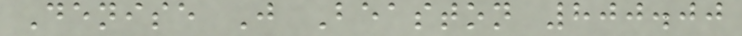Denise J Beaston 800.00
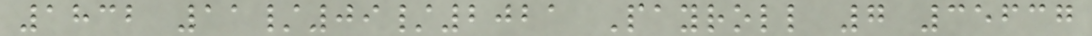1832 11/09/2021 Payroll 7 35637
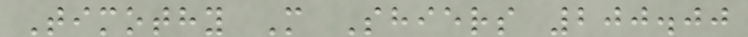Timothy M Shiers 200.00
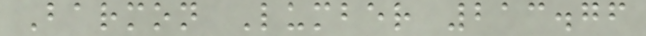Barmon Lumber 213.76
